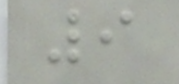9
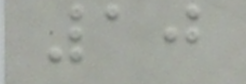10
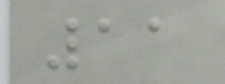11
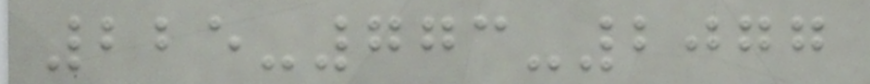225-773-2077
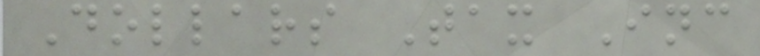Dollars Tax Inc
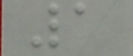1
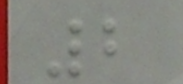2
